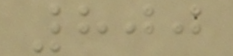800
